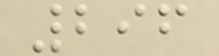296
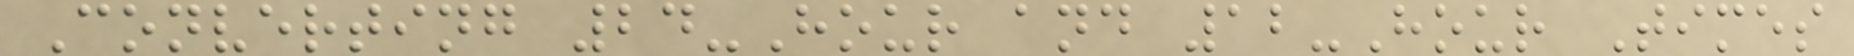Converting 24-Hour and 12-Hour Times
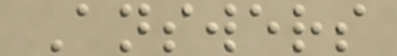Answers
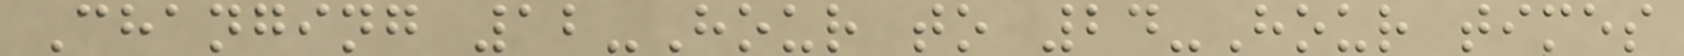Changing 12-Hour to 24-Hour times
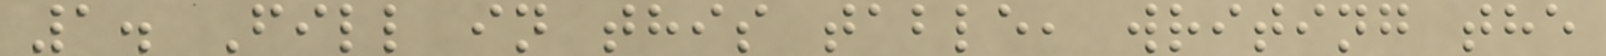1. Fill in this table, writing the
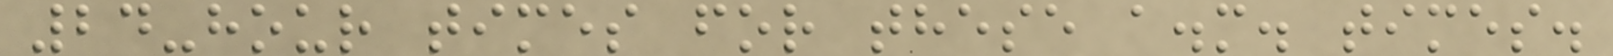24-hour times for these a.m. times.
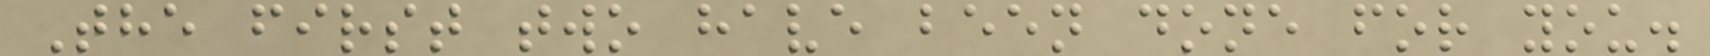The first two have been done for you.
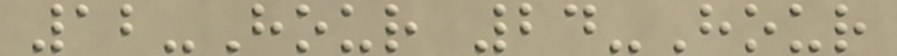12-Hour 24-Hour
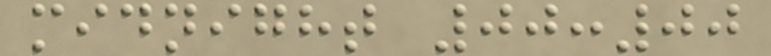midnight 00:00
